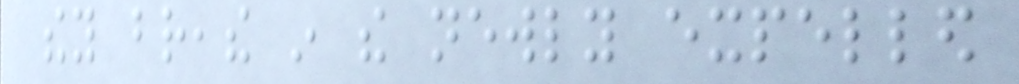they breathe in the newly expelled
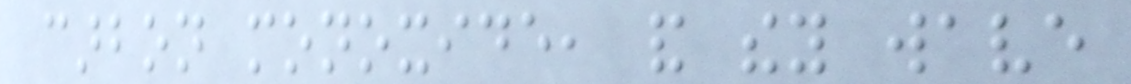carbon monoxide, and they wave
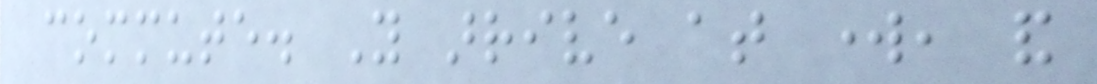commute. You arrive at work, and
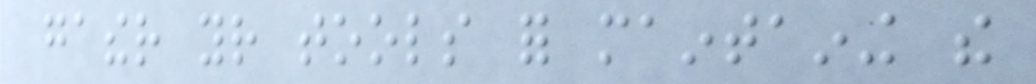gather your tools for maintaining the
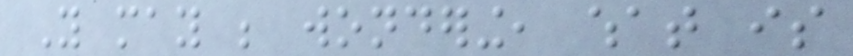You may be wondering, what is
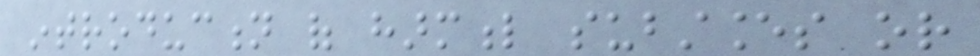introduction of harmful substances or
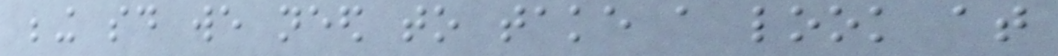being said we need to take a look at
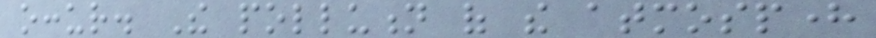occur. The pollution of the atmosphere
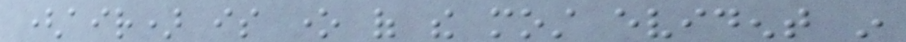(air) is one of the most evident in
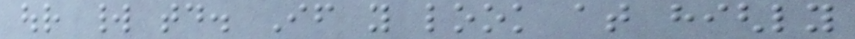our world today. If you look at highly
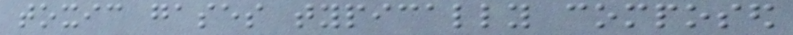toxic gases typically composed
